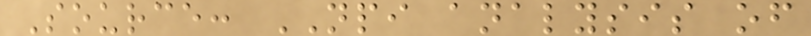Source: NPI analysis of
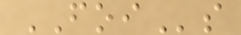FOIs
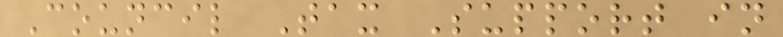Council Tax Support in
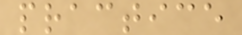practice
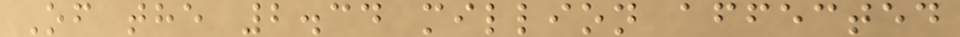Of the 2.34 million affected
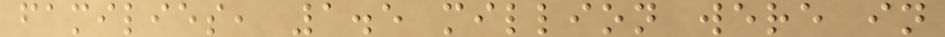families, 1.5 million were in
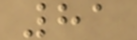81
